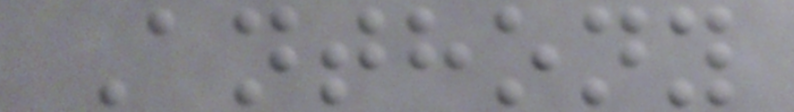Anthony
